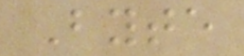Byte
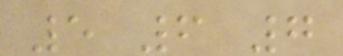5 6 7
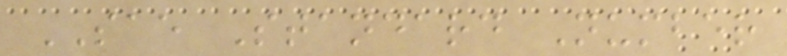SAE Standard Number
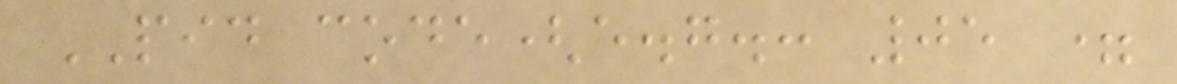PID code(e.g.: 05 =
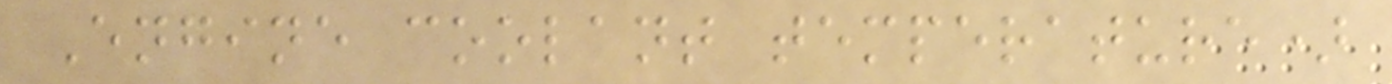Engine coolant temperature)
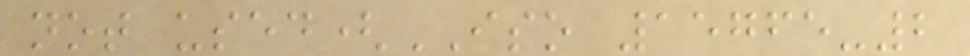not used(ISO 15765-2
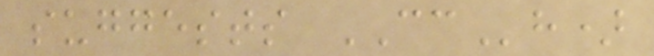suggests CCh)
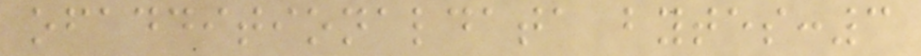ofadditionaldata bytes:3
